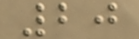20
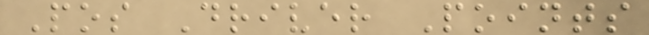Pos Driver Points
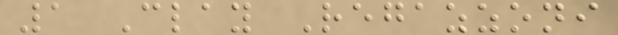1 Clay Regazzoni
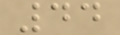44
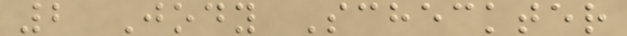2 Jody Scheckter
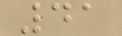41
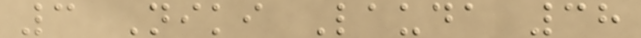3 Niki Lauda 38
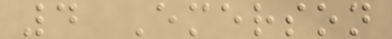4 Emerson
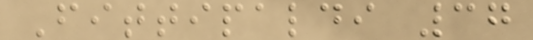Fittipaldi 37
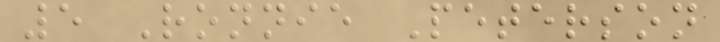5 Ronnie Peterson
